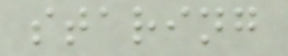staring
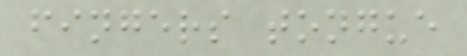fingers tongue
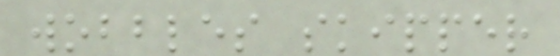wobbles skipper
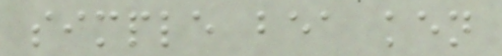simple bea ken
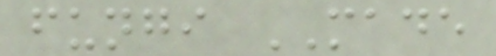fungi MADE
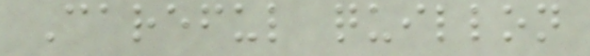Careful quillon
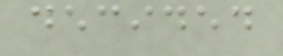decided
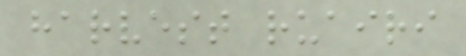harvest ruairi
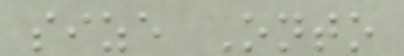size Onto
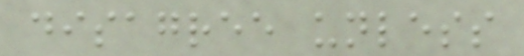disagree unless
